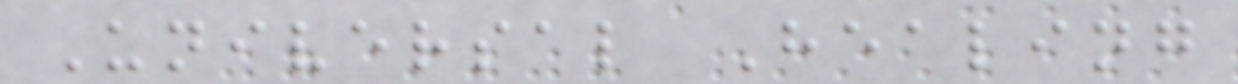Universal Healing
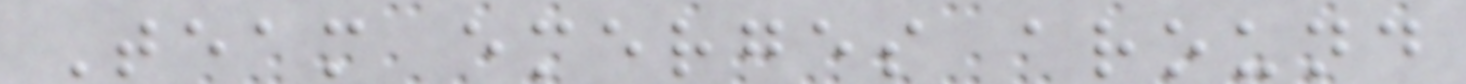Team emerges around
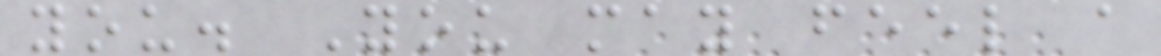you. You may feel a
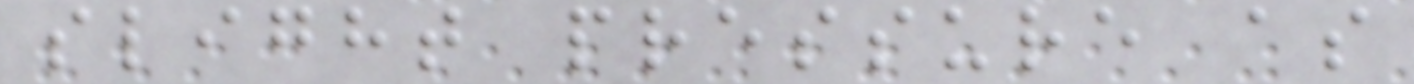slight pressure as
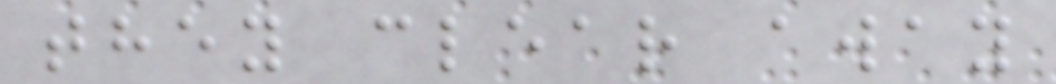they clear away
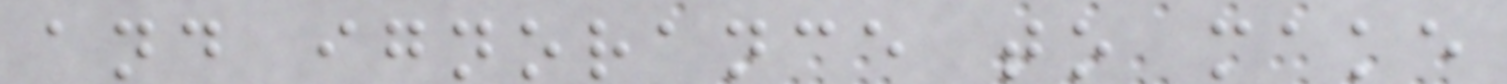and ignorance to make
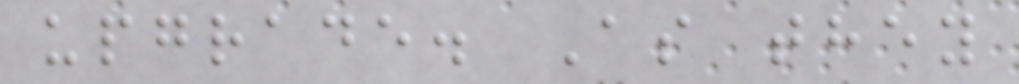upgrade. As they
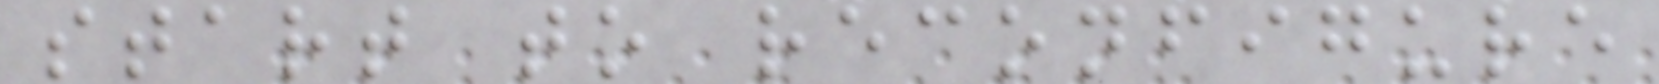start to reconfigure
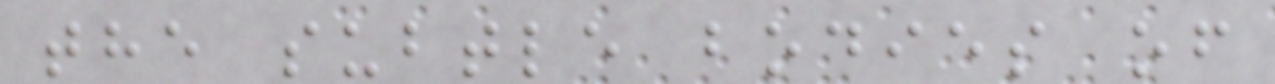the subtle bodies of
